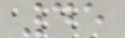45
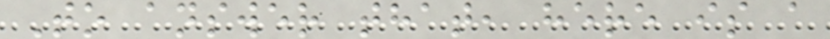To answer that, here is a
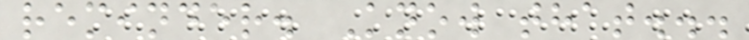reminder. Know that...
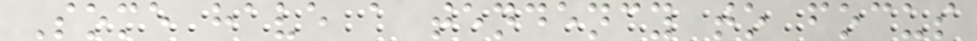Some have a tendency to focus
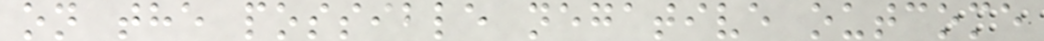on the possible negative outcome
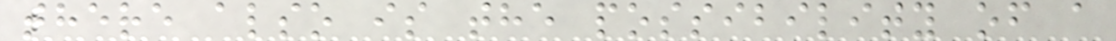there also is the possibility of a
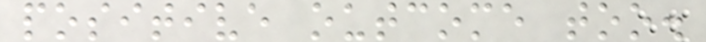positive outcome too.
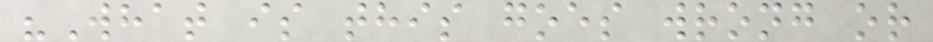"What is this goes wrong or
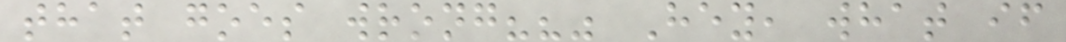that goes wrong??" Hey, what if
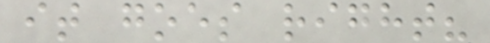it goes right?
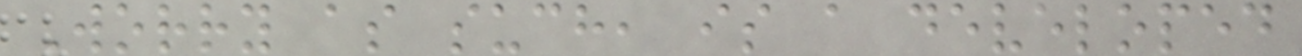Worry as such, is a developed
